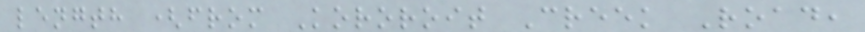length (from Kororoit Creek Road,
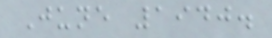June 1940.
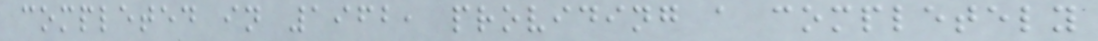completed in 1962, providing a completely
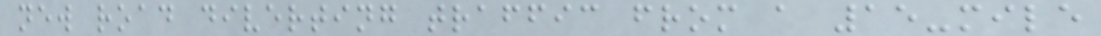new road diverting traffic from a 15-mile
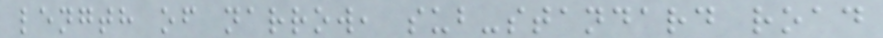length of narrow, sub-standard road
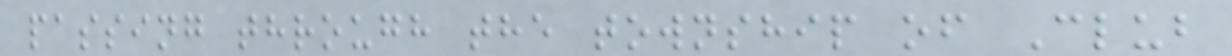passing through the township of Club
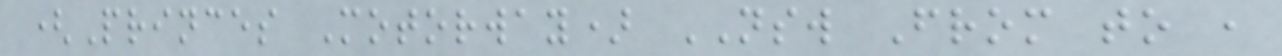(Princes Motorway) NSW From to ,
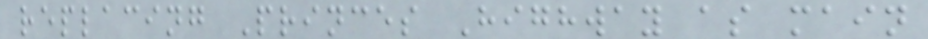replacing Princes Highway as main
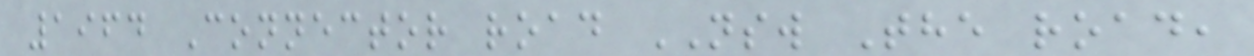1964 Connector road NSW The road,
